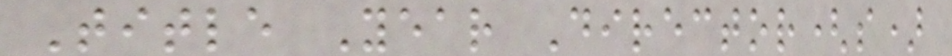Title Year Director(s)
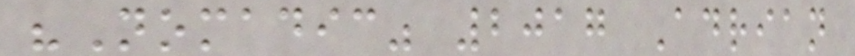"Nomadic" 2017 Adrian
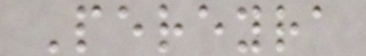Pereyra
